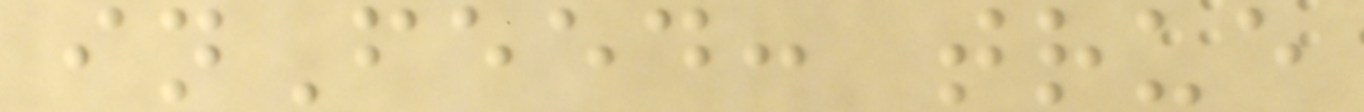inFeed: true
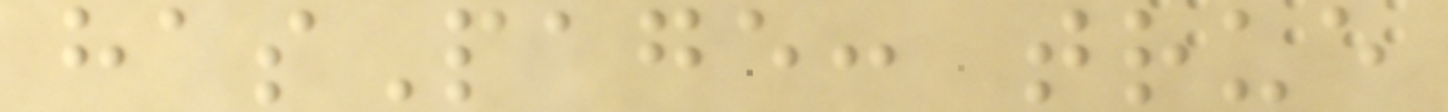hasPage: true
